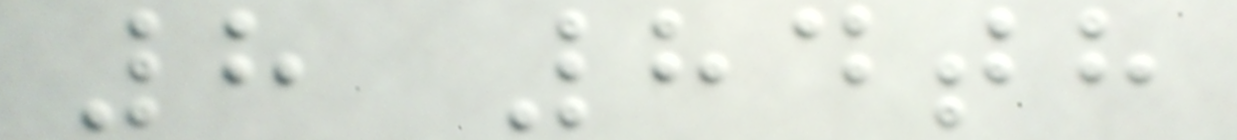8 84th
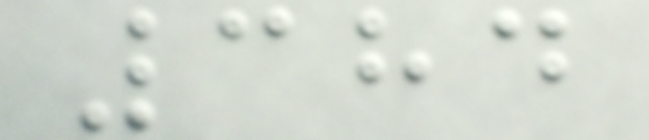384
